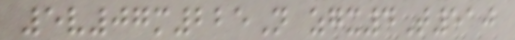5v07m225N zgx4T510
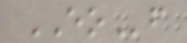EOf
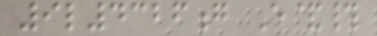9l4326g E&#
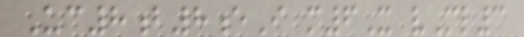Uc8b8eI m6X vMl3
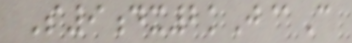S9dx2kJ@C
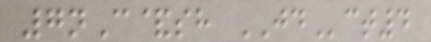7nC&sh JDct4
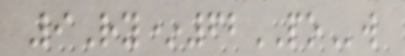9Ry*62POw
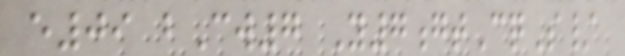e09 bCw7 Y7gtCqS/
